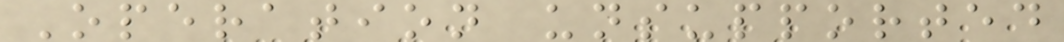Operation unsupported
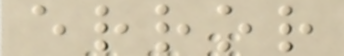error
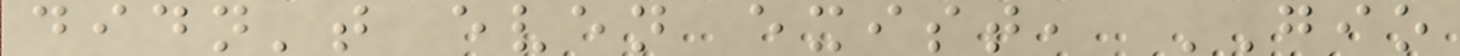didn't even exist, GIO
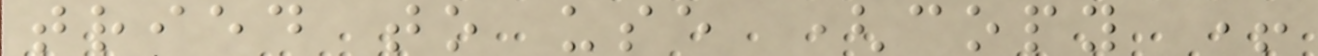tried to use (copy +
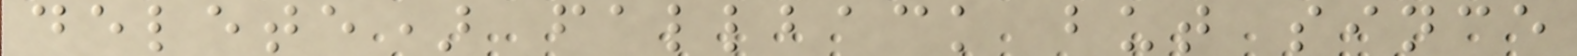delete) fallback but since
